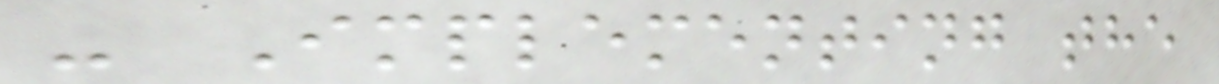- Implementing the
